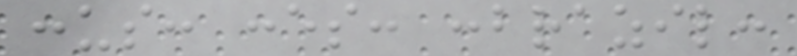:us: :es: :brazil:
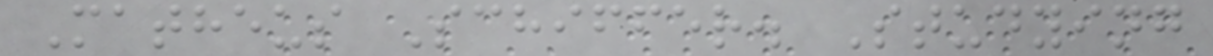Matheus Schiffer. Studying
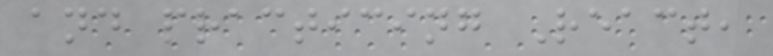and practicing React,
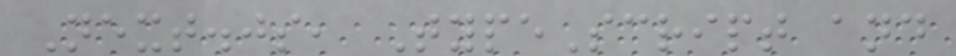Next.js, TypeScript and
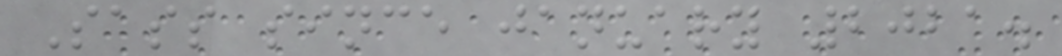Sass since january 2021.
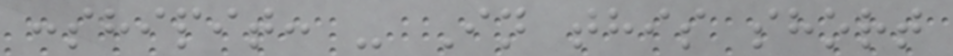:shipit: - In this short
